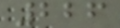226
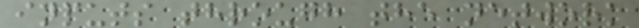inputs through the network
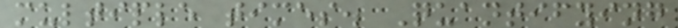multiple times. Quantifying
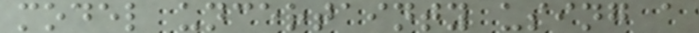model uncertainty using a
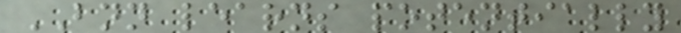BNN learns potentially
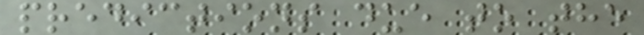predictions due to the
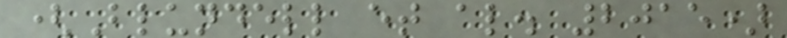(Blundell et al. 2015)
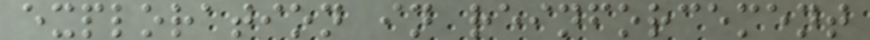exploration in reinforcement
